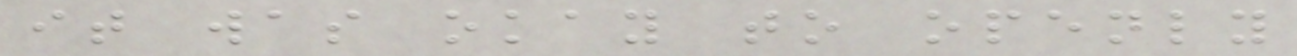it was okay to openly
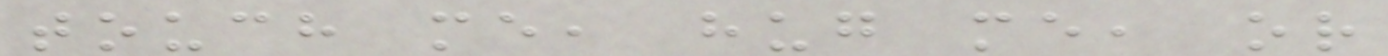touch me, hug me, or
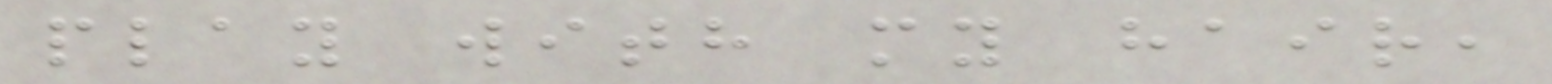play with my hair,
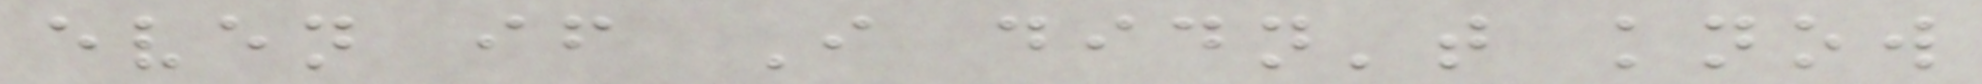even if I didn't know
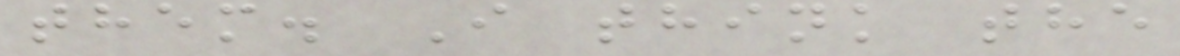them. I think the
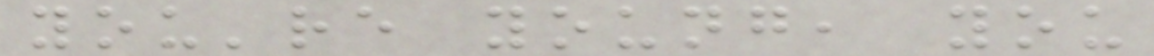you're young, you
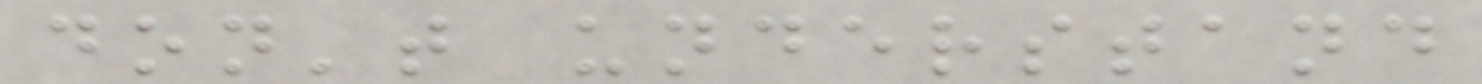don't understand
